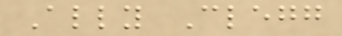Ally Clegg
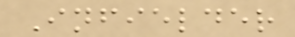Infielder
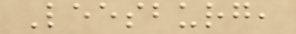Leesburg,
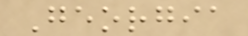Georgia
